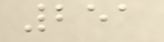251
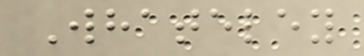Whateley
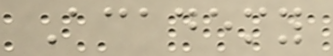Academy
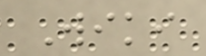Wiki
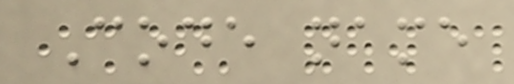Code name
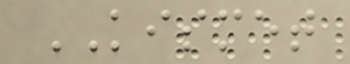KISMET
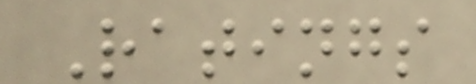Ratings
